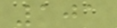101
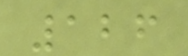126
